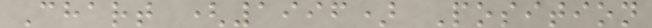Chart (1996) Position
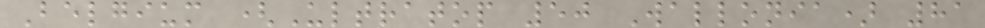Belgium (Ultratop 50 Wallonia) 81
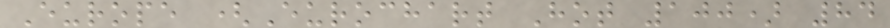Europe (Eurochart Hot 100) 84
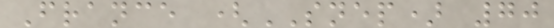France (SNEP) 70
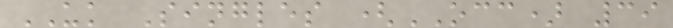UK Singles (OCC) 39
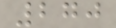270
